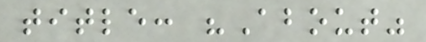title: "About"
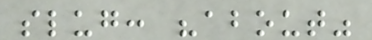slug: "about"
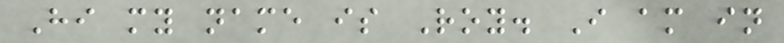Hi my name is Roy. I am in
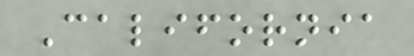California
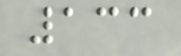133
